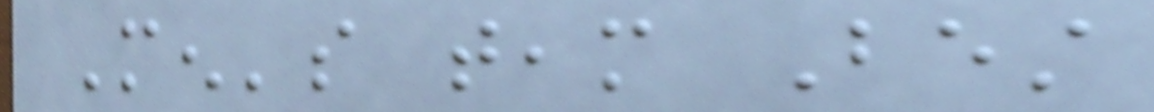Men's team Best
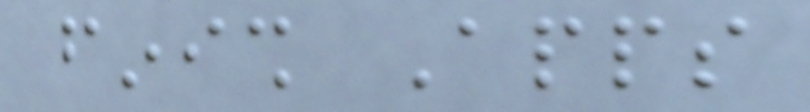finish Apps
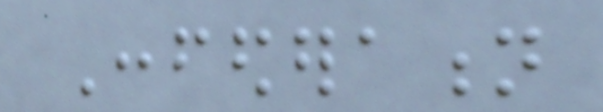Confederation
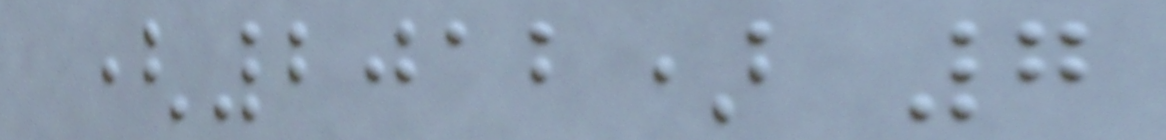(2012) 7
